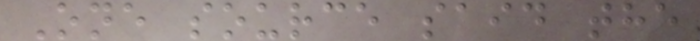One source said the
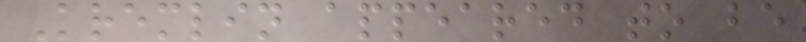Kremlin appeared to be
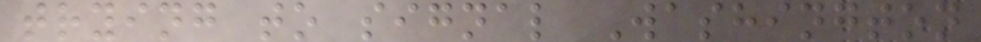trying to signal Washington
